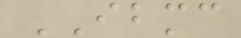IBMC
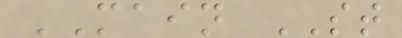MAIN ST
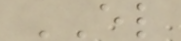EL
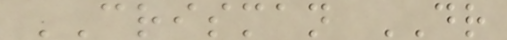CRISMAN DR
